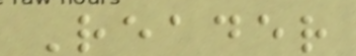Reader
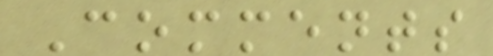Comments
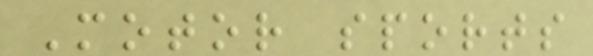Motor sports
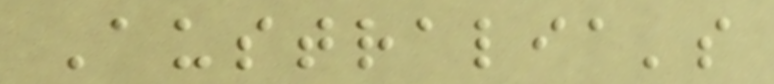Australia's
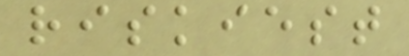riskiest
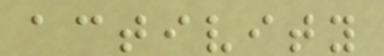activity
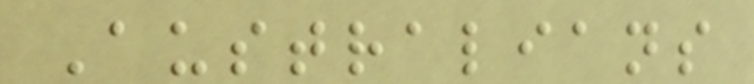Australians
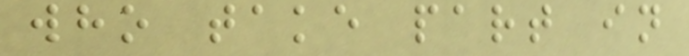who take part in
